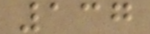137
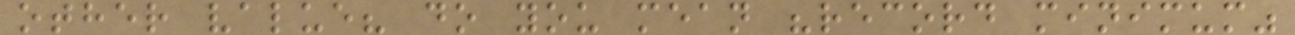other value? do you mean "record minimum"
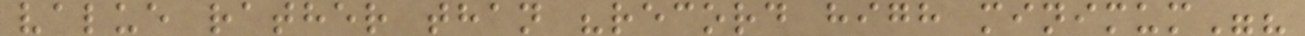value rather than "record high minimum"?
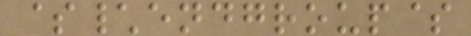$\endgroup$
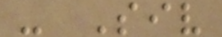- Siv
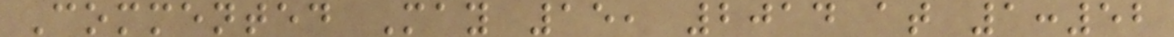Commented May 15, 2014 at 1:52
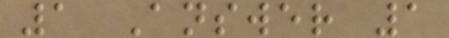1 Answer 1
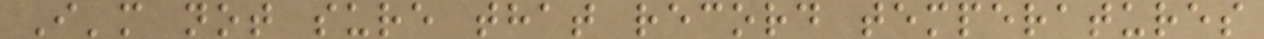I'm not sure that record temperatures
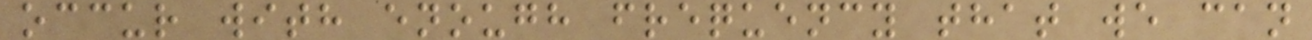occur with enough frequency that we can
